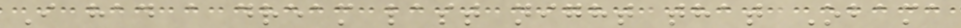I had a dream last night that Obama
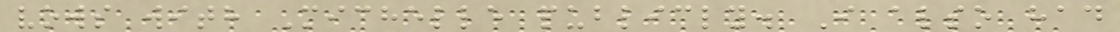vows with Michelle publicly. I also had
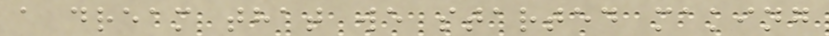a dream that we started making
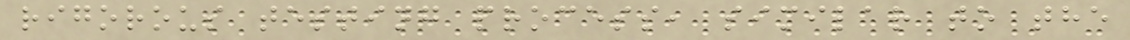rigorous testing process, similar to the
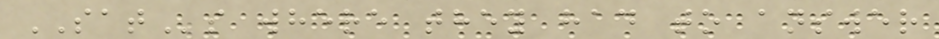SATs where they had to answer
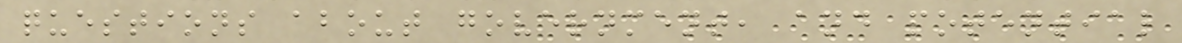questions about government, and potential
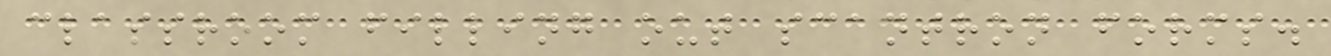classroom filling out scantron forms.
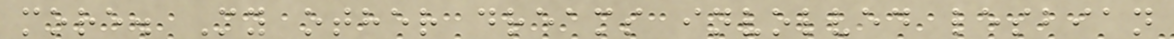more. My other dreams involved lesbian
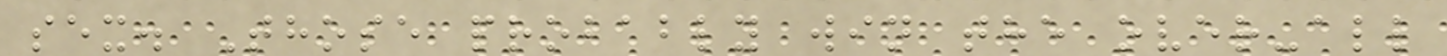sex. Those probably win the over-all
